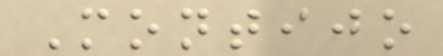Montijo
